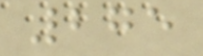275
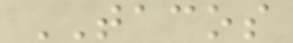TACOS
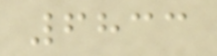6833
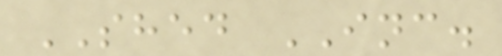SHED INC.
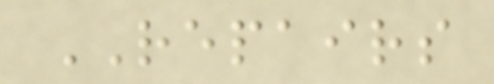REPAIRS
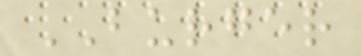BURGER
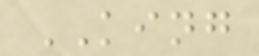KING
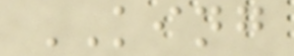KING
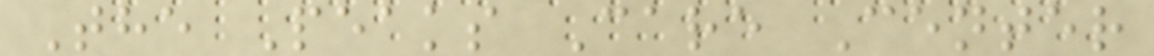The Peaks Care Center
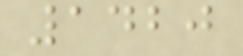1420
